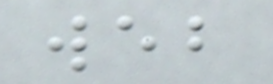web
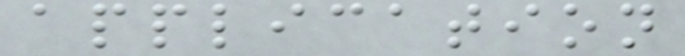application
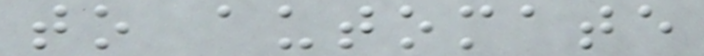to automate
